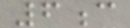6c
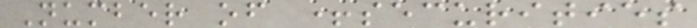Number of +securities
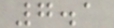7.1
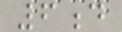6d
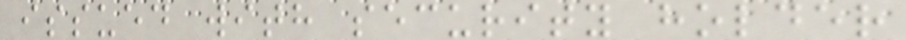issued with security holder
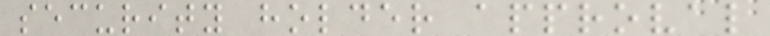security holder approval
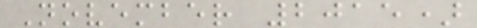November 2015)
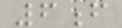6f
